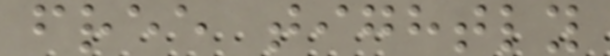free tightly
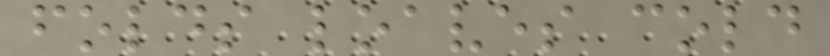folds loaves cold
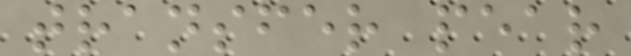transfer pear
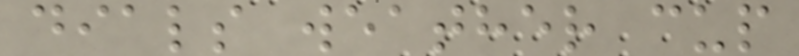dials weather cup
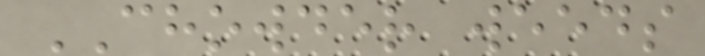CHOWDER weeds
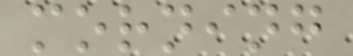morning
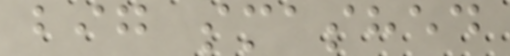big smashed
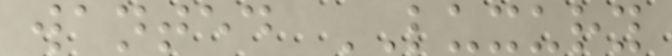wanted LUXURY
